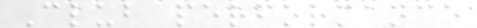Club performance
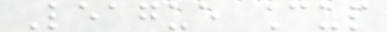League Cup
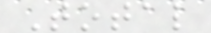Total
